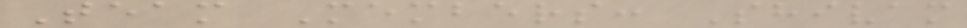Team Members: Shivam
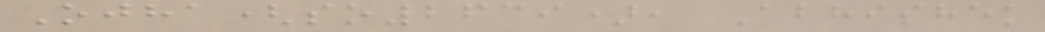Ojha(so2639), Abhishek
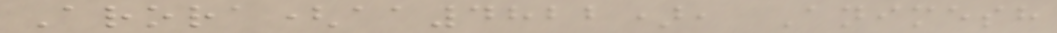Arora(aa4822), Animesh
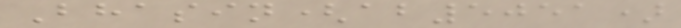Bhasin(ab5051)
